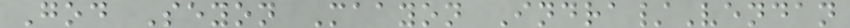God Seyon Maayon Indra/Vendan
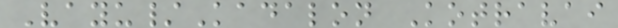Vayu/Kadalon Kotravai
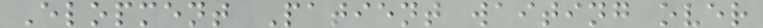Elopment Patient waiting over
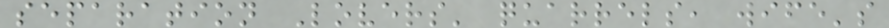separation Lovers' quarrels, wife's
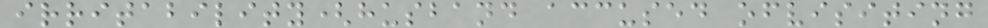irritability(husband accused ofvisiting
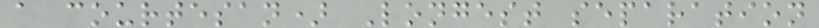a courtesan) Longest separation
